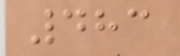483
